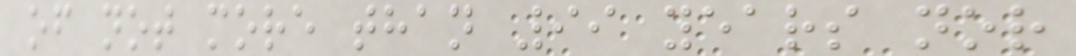of not more than 99 years nor
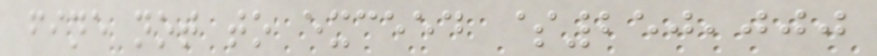fine not to exceed $250,000
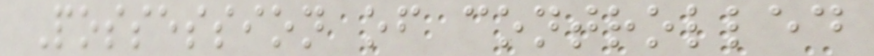Possession of controlled
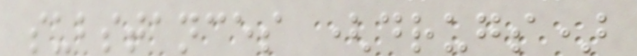substances (drugs)
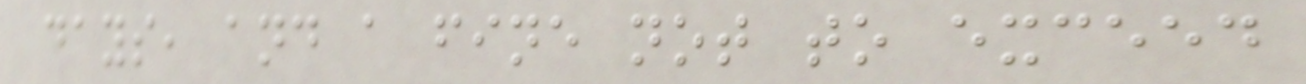days, and a fine not to exceed
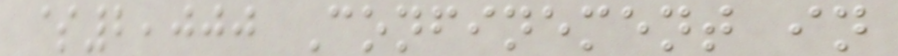$2,000 Confinement in
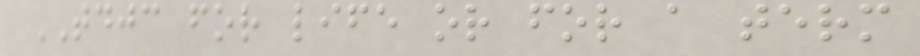TDJC for life or for a term
